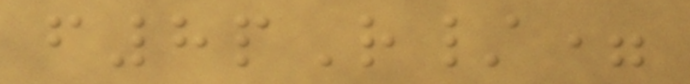f8pR/=
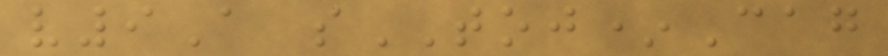v9A sTOJ*Cag
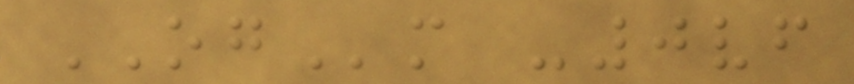OGm -0vf
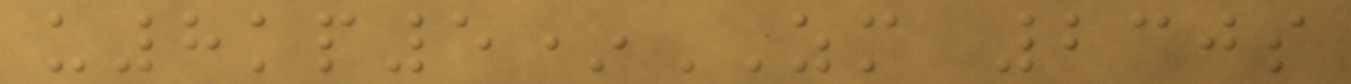u8kp5*ZM 230s
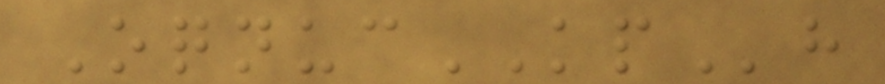OqnucKPh
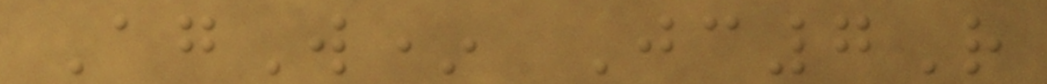AgW* Jc7R
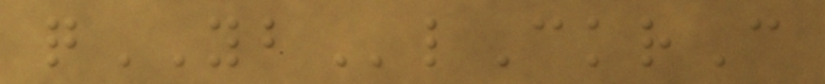qYBlCkrC
